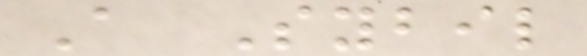A Sybil
